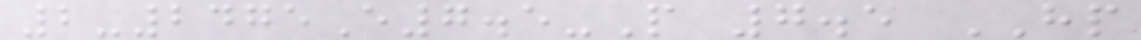2-2475E7.5-P 7.5 HP
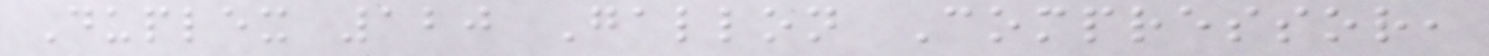Duplex 120 Gallon Compressor,
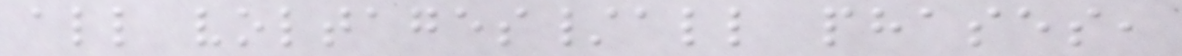all voltages/all phases,
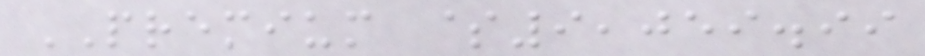PREMIUM $9,059.99
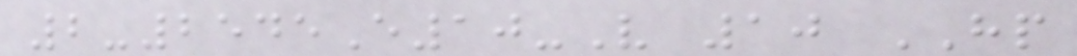2-2545E10-V 10 HP
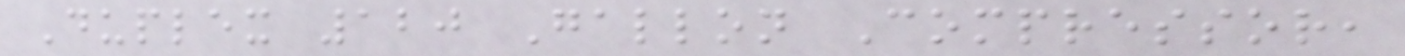Duplex 120 Gallon Compressor,
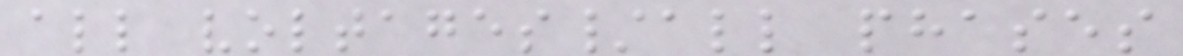all voltages/all phases
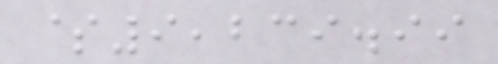$9,239.99
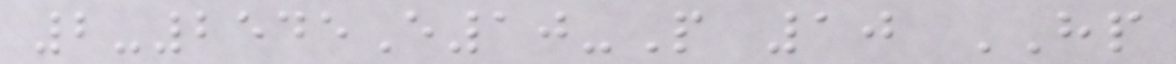2-2545E10-P 10 HP
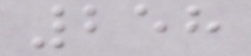258
